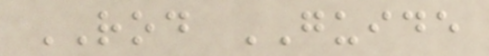ROD GUIDE
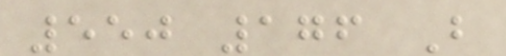550 176 B
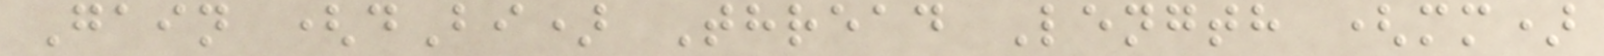Gain (dBi) Thread Length (mm)
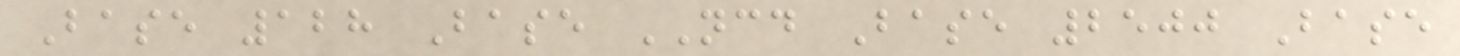Base 128 Base NCD Base 2500 Base
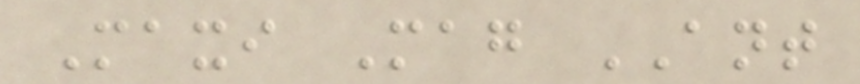Maxi Mag ANT
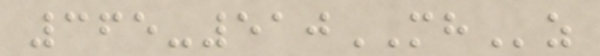365-510MHz
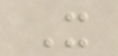X
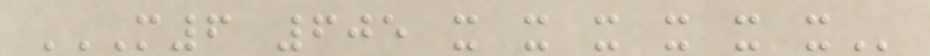M6 605 X X X X X X
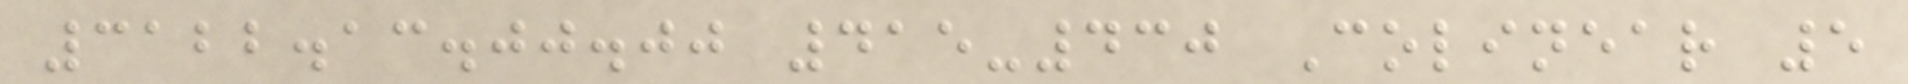3122.13.00.00 415-430 Colinear 5
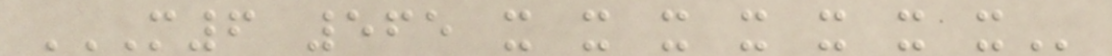M6 565 X X X X X X X
